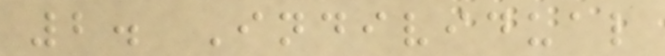2. Individual
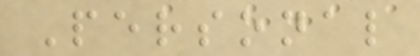Personal
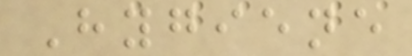Hygiene
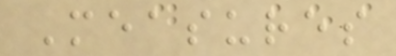Measures
